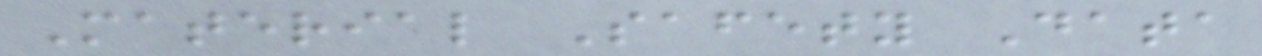Material Safety Data
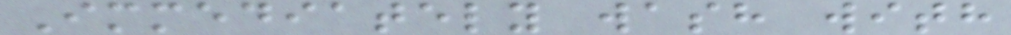Immediately wash with
